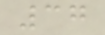37
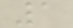1
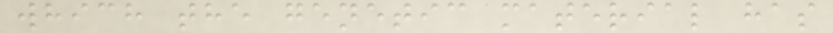which the genetic material has
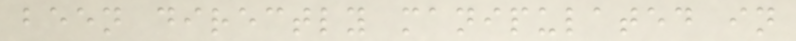been directly manipulated in
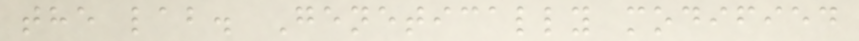the lab. Genetically modified
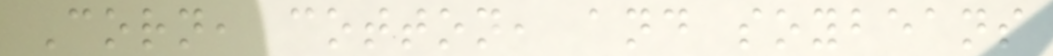Corn, cotton, and soybeans
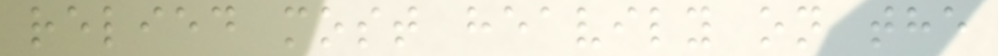relied most heavily on the
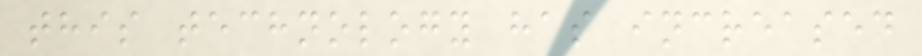this technology has increased
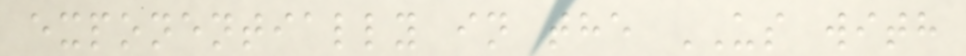exponentially in the US with
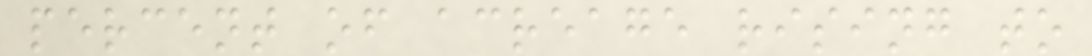percent of acreage rising to
